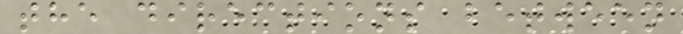the directions between
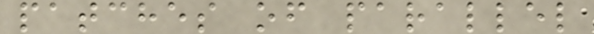patches of parallel
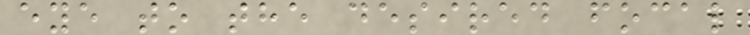eye to the desired focal
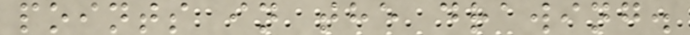points in the drawing.
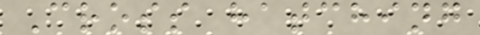Cross hatching
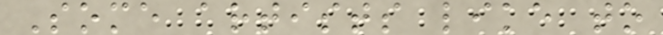Some artists like to
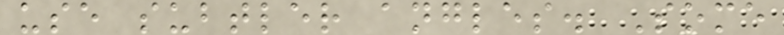use subtler angles. Some
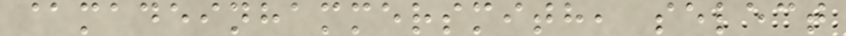@madeinhammersmith, select
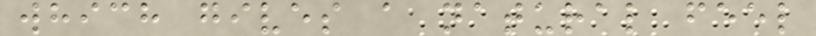which gives a natural feel
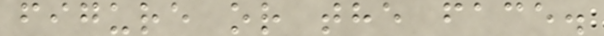figure or the face.
